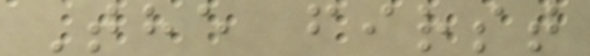The first
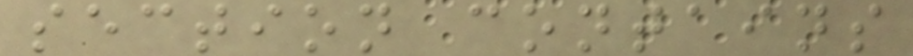section contains
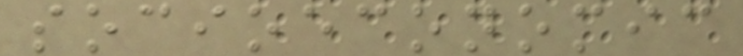socioeconomic
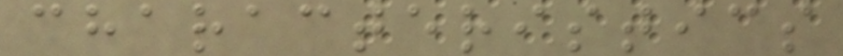characteristics
